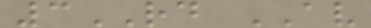3RD AV
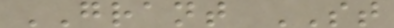GRANT ST
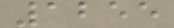1255
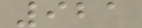921
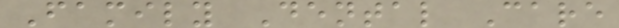Family Dental Care
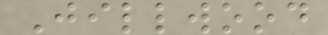Jillwood
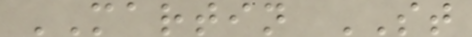MARTIN ST
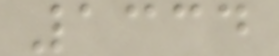1334
